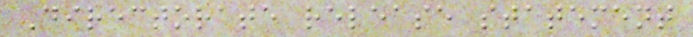Directorate release statement
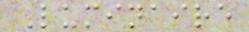Luminaire
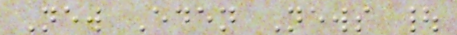New Eden News |
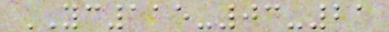YC115-03-21
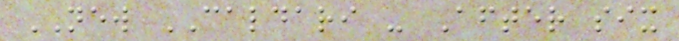NEW CALDARI - After six
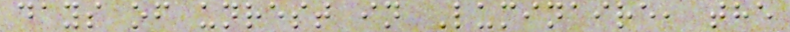days of unrest in Luminaire, the
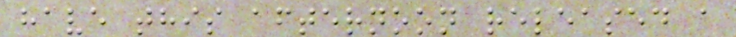have this afternoon released a
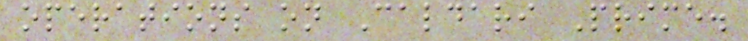operations on Caldari Prime.
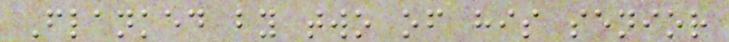Flanked by two of his senior
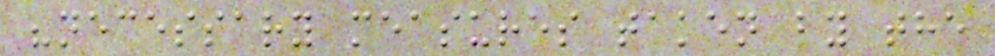"necessary measures taken by the
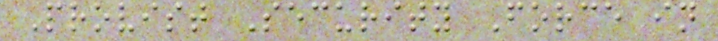Provist Security Force in
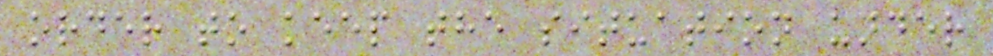order to keep the situation under
